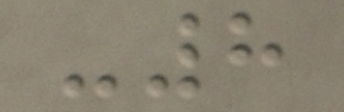-8
